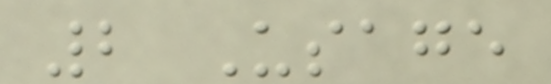2 Usage
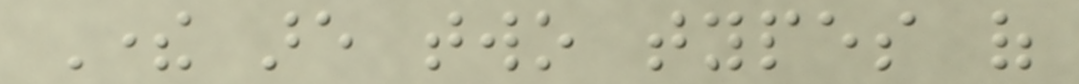There are two types of
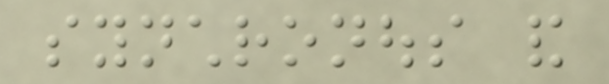synchronous and
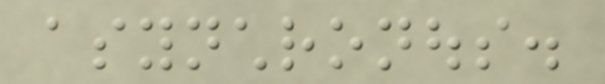asynchronous.
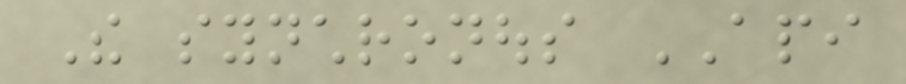The synchronous API
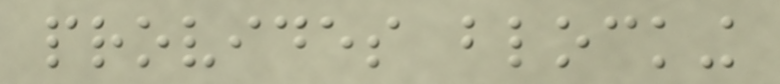provides blocking
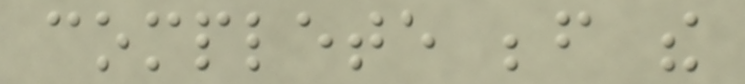complete before the
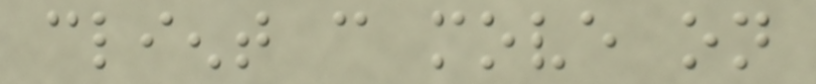client can move on
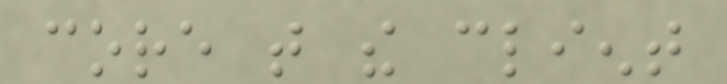core that the client
